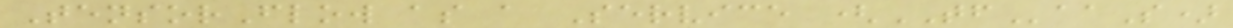TensorFlow as a Service (TFaaS)
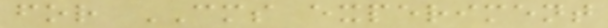for CMS experiment
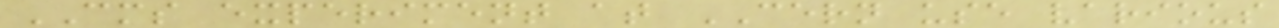CMS experiment at CERN use various
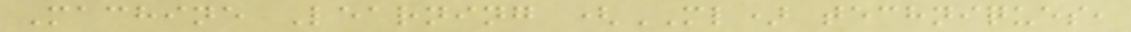Machine Learning (ML) techniques,
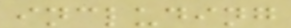including
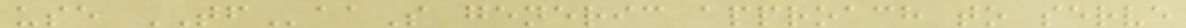use TFaaS generic approach to serve
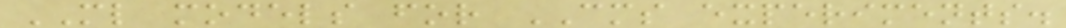ML models for CMS experiments.
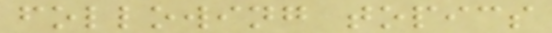following topics
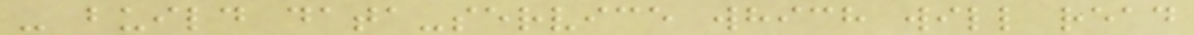- build data-service which will read
